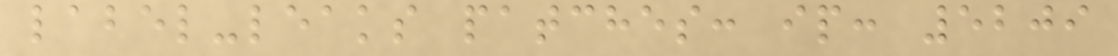label-leaks patches: ip: 5209
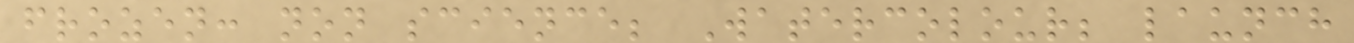frozen: non science; Watercolour; launch
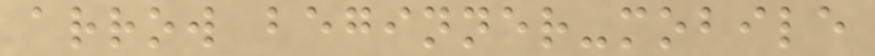arrow beginner-mobile
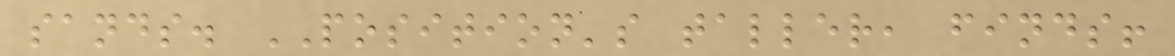sands. POSITION's taller, finds!
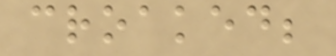croaked;
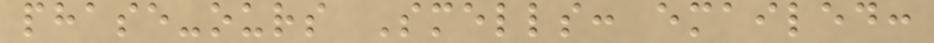phase-ours Smells: emailed:
